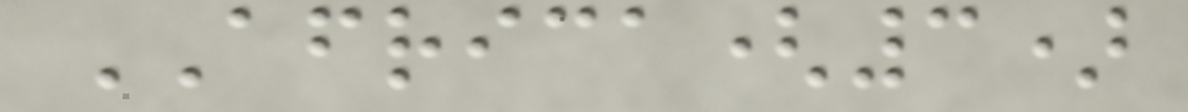AFRICA(3)
